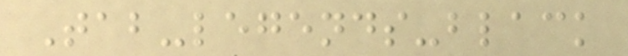Tab-legends-black
